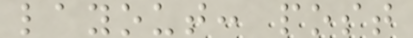layout: post
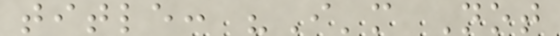title: "I'm Not
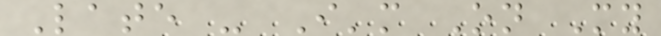Late - I'm On My
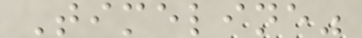Timeline"
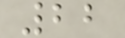22
